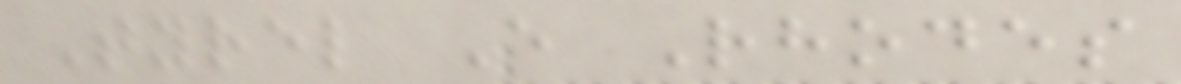Tyrel E Rhodes
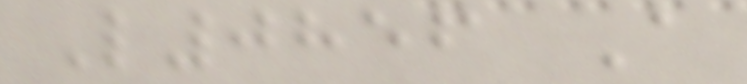L0856 A
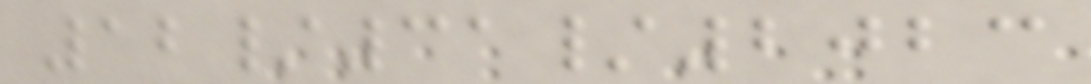12/31/2023
